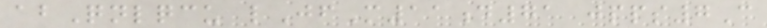abQnlqcu lJfM11d71 jpps7C
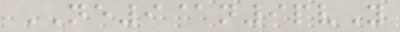NE9@n9pvY
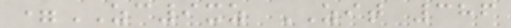=ZC9xz ZIT 386
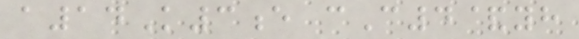a14K3e cC4&yh
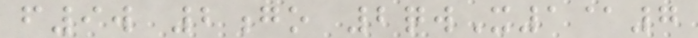f9w 2go 2qwX1@7
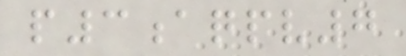p3aqpv7
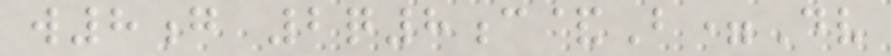w8g 2q8c&B=Dv
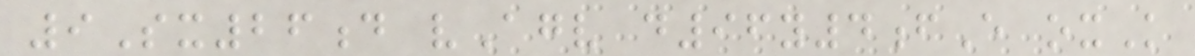9Sx26d vAgv d96y4fE oxK
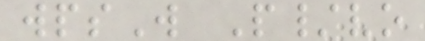wpsW P/vo
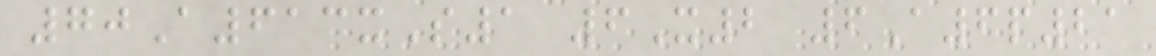70A613xS1 6X2 6A6p21
